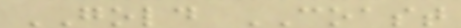GOLD COAST
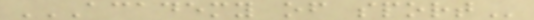ACADEMY OF SPORT
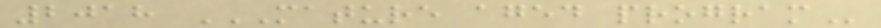2018 MATURE AGED PROGRAM
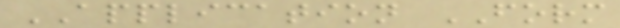APPLICATION FORM
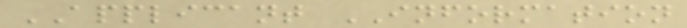APPLICANT INFORMATION
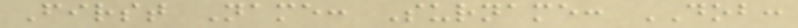First Name: Surname: DOB:
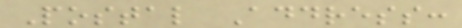Postal Address:
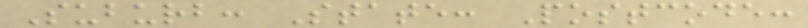Suburb: State: Postcode:
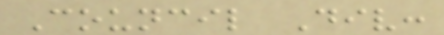Council Div:
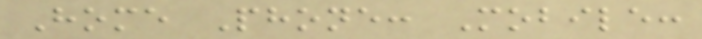Home Phone: Mobile:
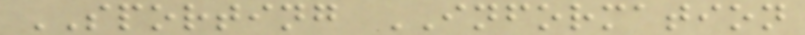SPORTING INFORMATION
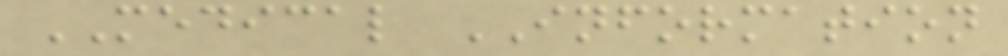MEDICAL INFORMATION
